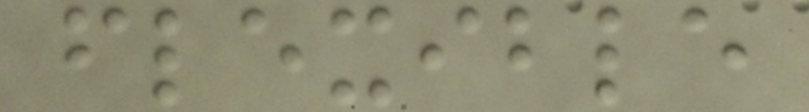flexible
